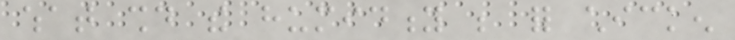what should the humidity be for chicken
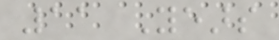11 Years
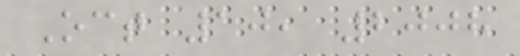Oct 10, 2008
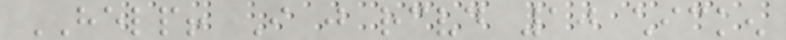HELP! I just received 10 chicken
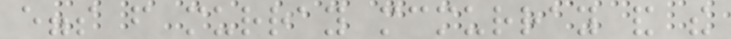eggs from murray mcmurray and the
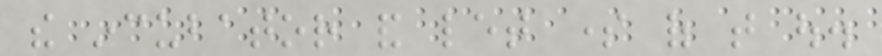the incubator and let some of that out.
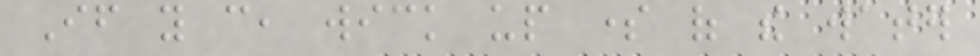If you can, wick up some of the water
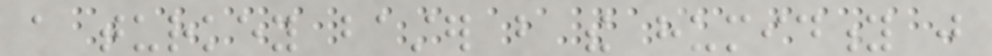a turkey baster but the humidity just
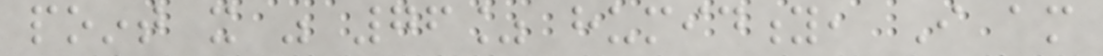point it was 76% humidity, I am
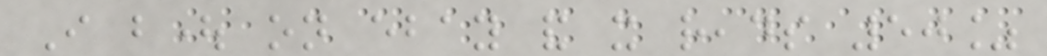I bought on ebay and it reads 50%
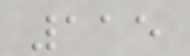115
